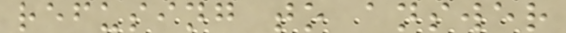refusing to answer
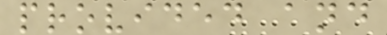provided and
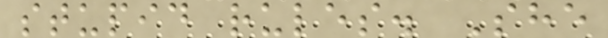stupid rules. She
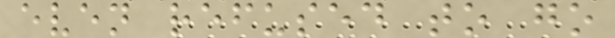even refused to go
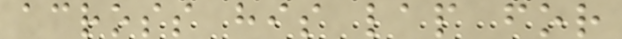across his lap for
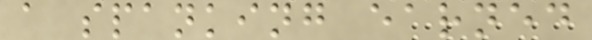a spanking earned
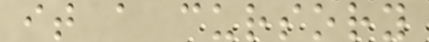it a cursory
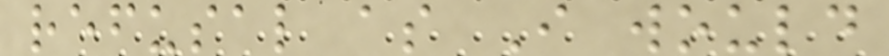refusal as I would
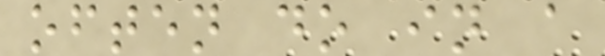often do in a
